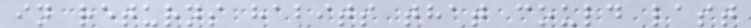in returns habits that could last
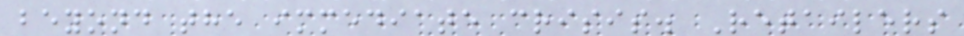beyond the immediate crisis. Retailers
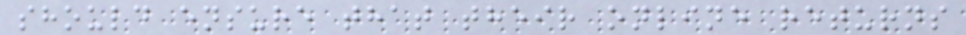should ensure that their online returns
